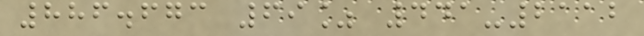886.673 69% 441-2112
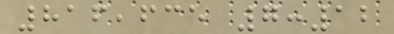816,635 7:12
